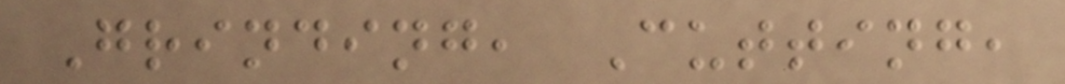Grinding, Cutting,
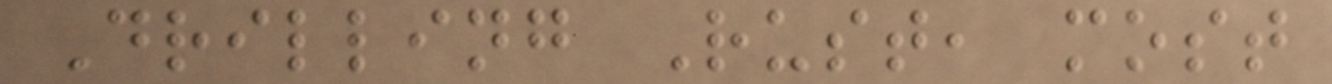Drilling Rust, most
